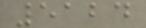5124
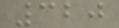320
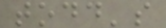todd's
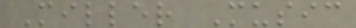Miller Music
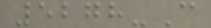5278-C
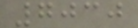7030
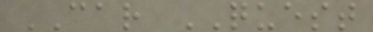CAR QUEST
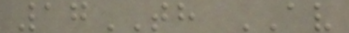17TH AV
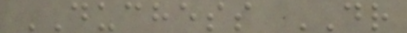DUCHESS DR
